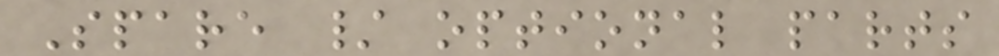Spare / optional parts
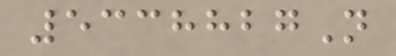5338827N
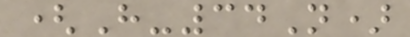(H-34N)
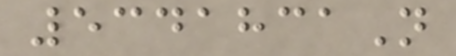5341831N
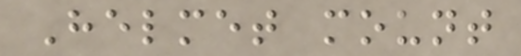Helmet mount
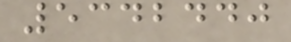5342440
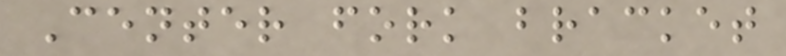Center fork bracket
